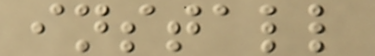install
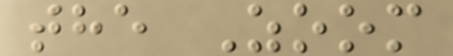the Zoom
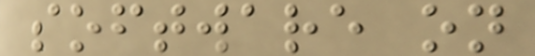software on
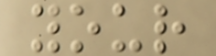your
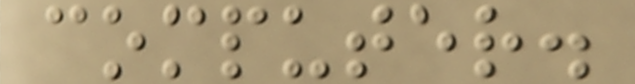computer.
